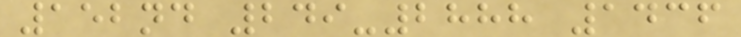152nd 249-2888 1436
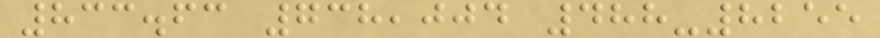833.63 738,004 488-8255
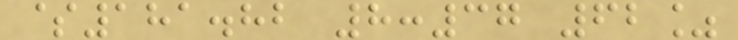$181.82 8:37 62%
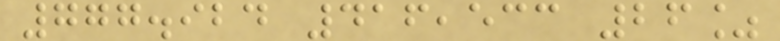777.924 416,533 26%
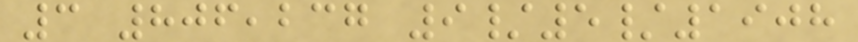3 806,237 9/5/1908
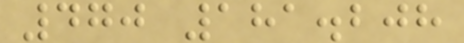470 181.208
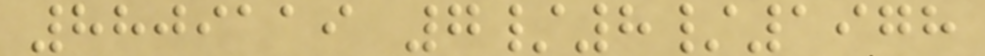8809119 7/8/1978
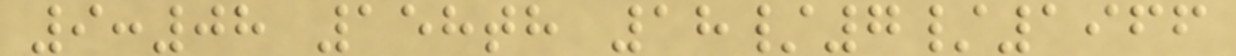9:08 158th 18/7/1966
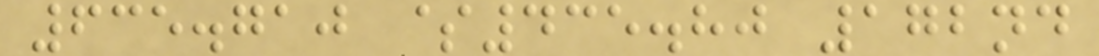635.710 $435.80 172nd
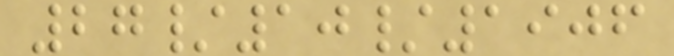27/10/1906
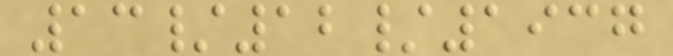13/12/1937
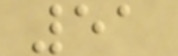51
